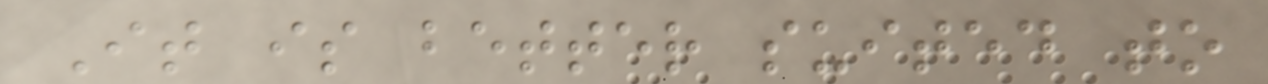It is better suited to
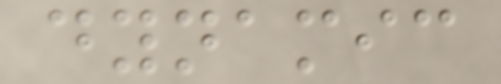dynamic
